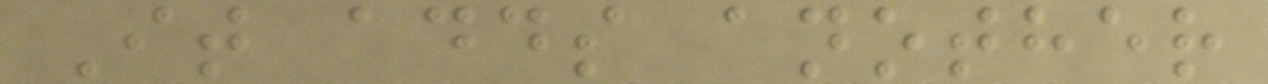It adds another
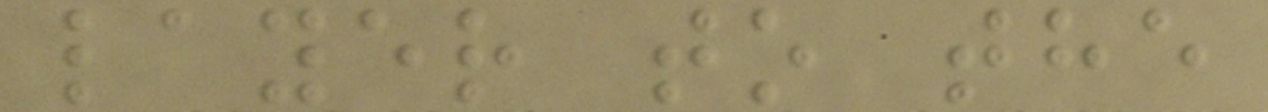layer to the
